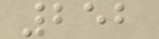252
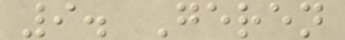9. Geren
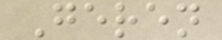Geren
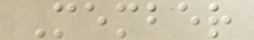Member
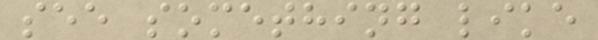see something like
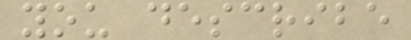you describe
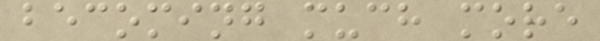becoming much more
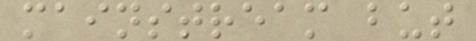mainstream but
